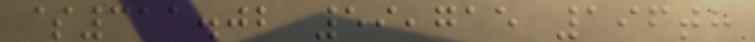$311.02 59,715 196th
